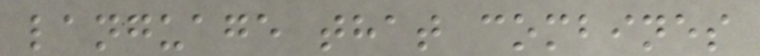language that combines
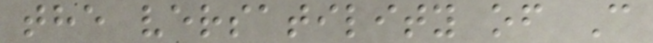the versatility of C
